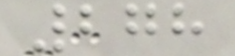278
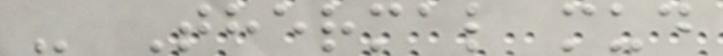- Thermal mud
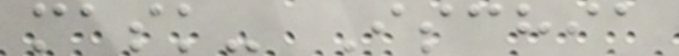mask- Ischia
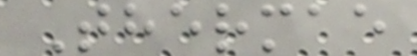Thermae
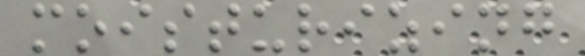moisturizing
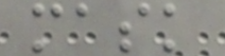mask
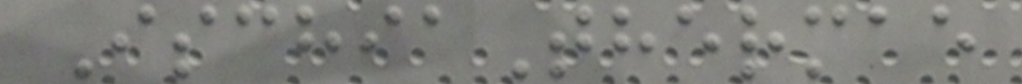IschiaThermae
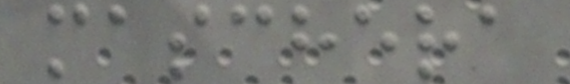maschera
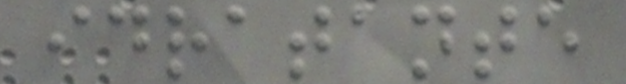idratante
